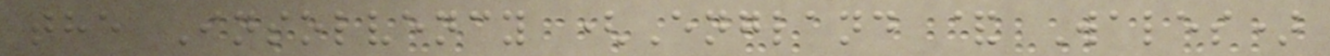the Insolvency (England & Wales)
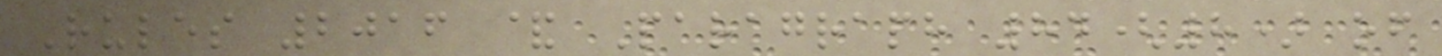Rules 2016 & Paragraph 84(8) of
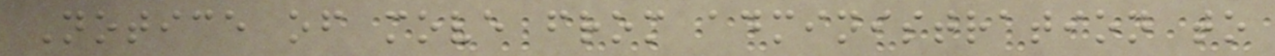Notice of move from administration to
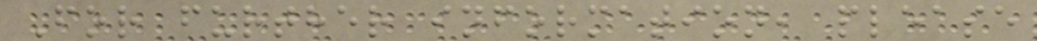For further information, please
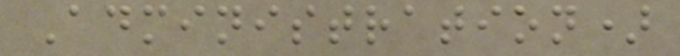Administration)
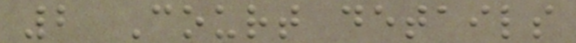2 Court details
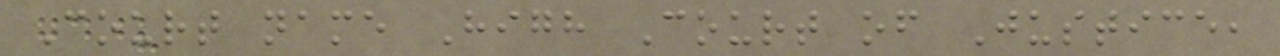Court name High Court of Justice,
